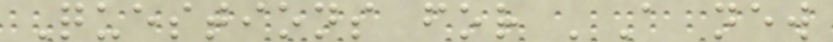Questions for 'A new
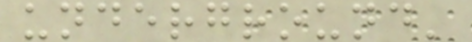underground'
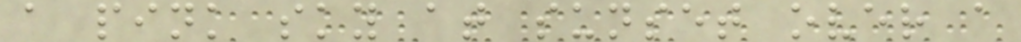a pink sky at sunset over a
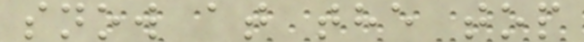snow at the top
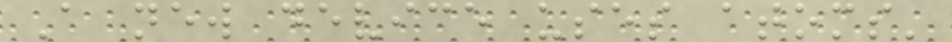A new device uses atoms'
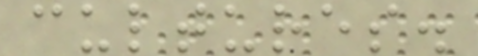cultures.
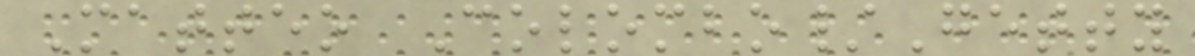Matteo Colombo/Getty
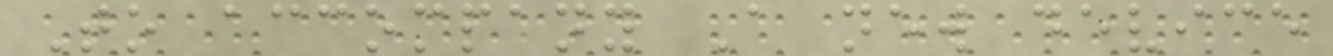To accompany A new device
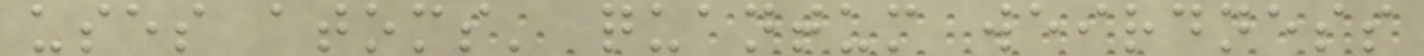uses atoms' quantum weirdness
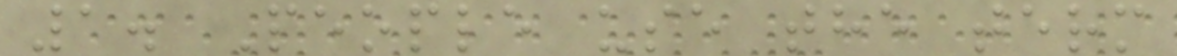1. People use the term
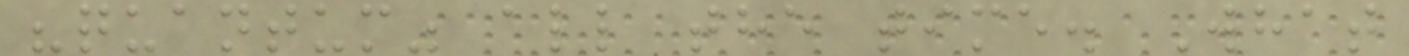"quantum" all the time. What
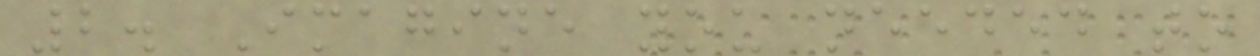2. Imagine you needed to
